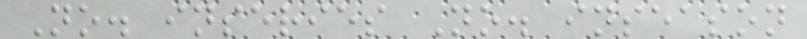No. inseries No. inseason
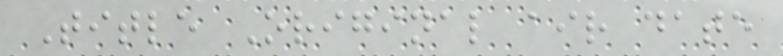Title Original air date
